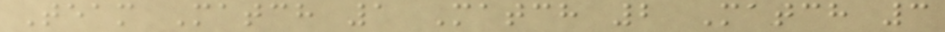Team Match 1 Match 2 Match 3
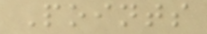Points
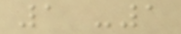1 -1
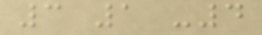3 1 -4
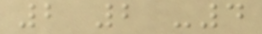2 2 -4
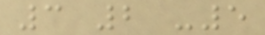3 2 -5
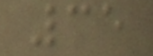35
